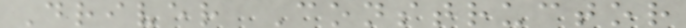Driver Constructor
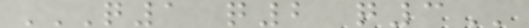Q1 Q2 Q3
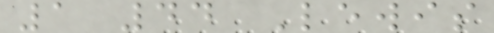1 44 Lewis
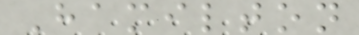Hamilton
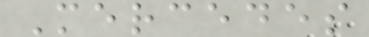Mercedes
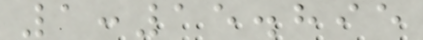1:15.895
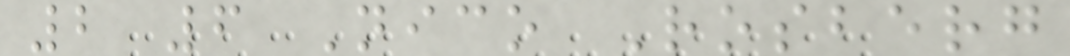2 6 Nico Rosberg
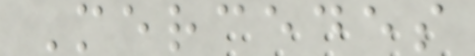Mercedes
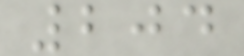204
